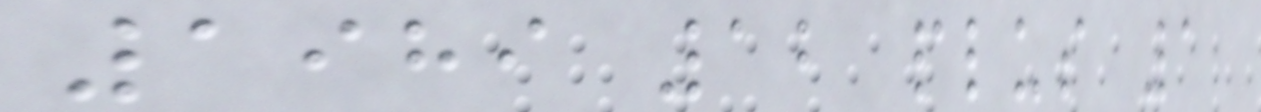1989 12 plus 1
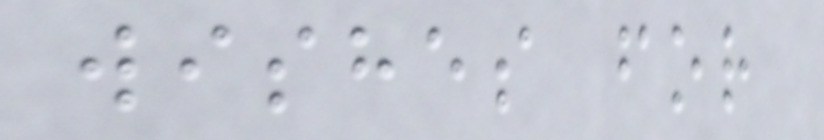wishes for
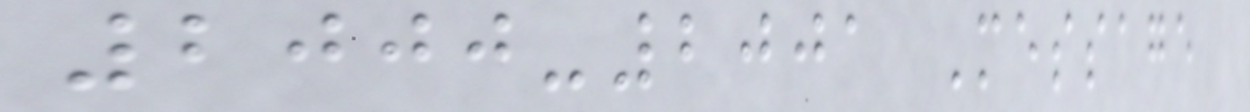2000-2001 Message
